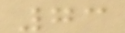73
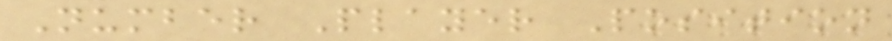Number Player Position
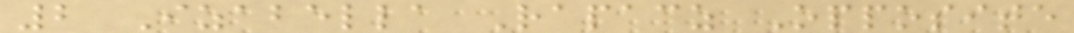2 Izabella Rapacz Opposite
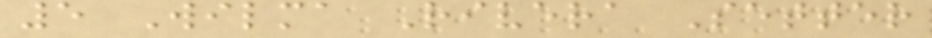5 Wilma Rivera Setter
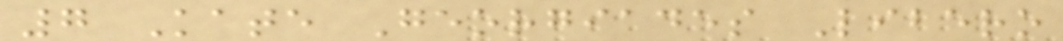7 Kate Georgiades Libero
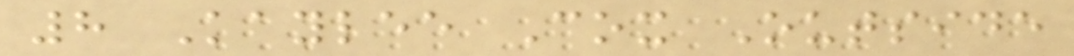8 Kaylee Cox Outside
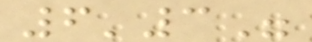6'3"
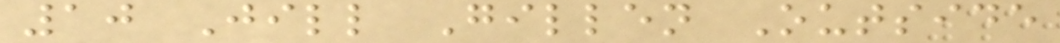10 Jill Gillen Outside
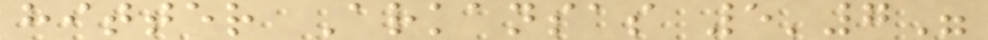hitter Arkansas 5'7"
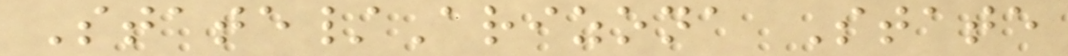State/Arizona State
